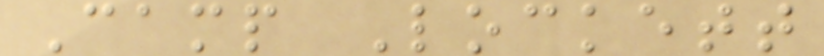Camp Lockett
